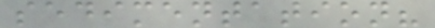sedimentation?
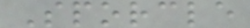Sporcle
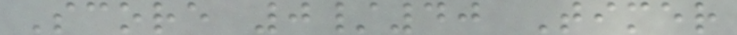Score 0/40 Timer
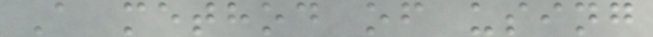A method of using
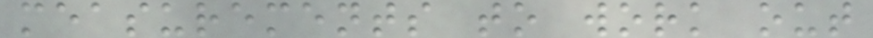measurements to work out
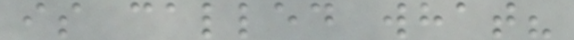is called what?
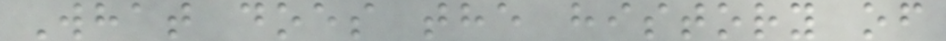What does the history of
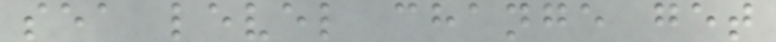sea level change get
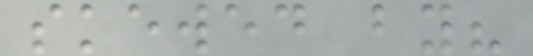skewed by?
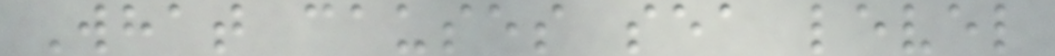What causes sea level
